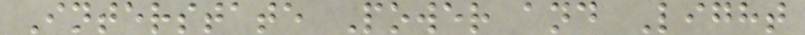Interstate Power and Light
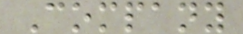Company
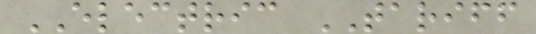ELECTRIC TARIFF
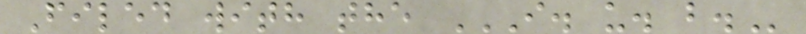Filed with the I. U. B.
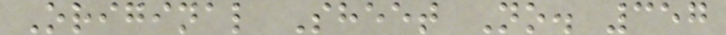Original Sheet No. 357
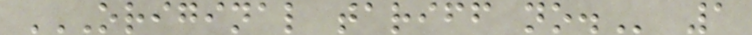ORIGINAL TARIFF NO. 1
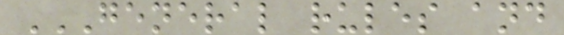GENERAL RULES AND
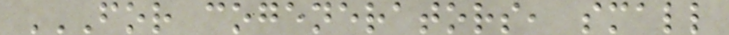FOR COGENERATORS, SMALL
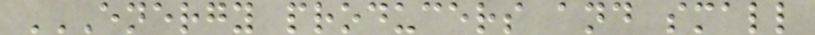ENERGY PRODUCERS AND SMALL
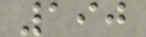190
